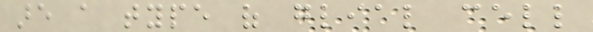are a type of glial cell
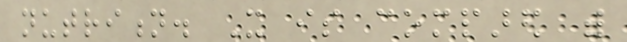nutrition. It is compared with
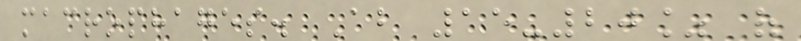macrophages. About 15-20% of
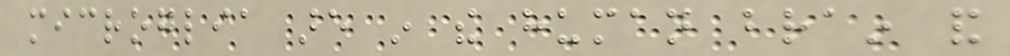microglia are in the human brain and
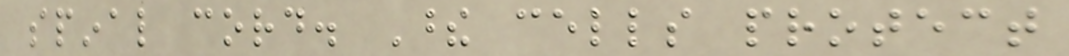spinal cord. These cells protect
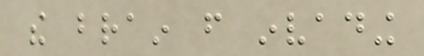the brain from invading
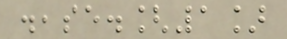disease.[1]
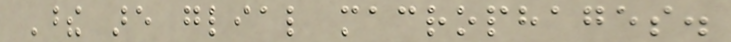These are glial macrophages.
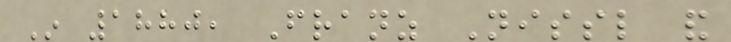In 1880, Franz Nissl and
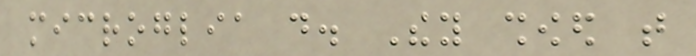microglia do. They showed that
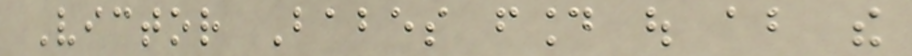Victor Babes found out about the
